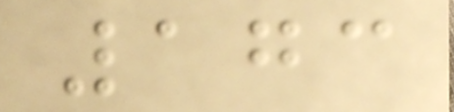173
